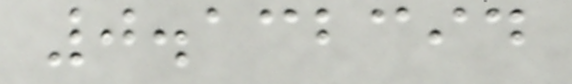0.132394
